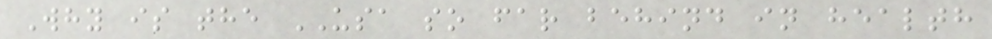Why is the USA so far behind in health
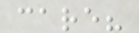care?
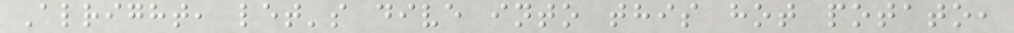Alright, let's dive into this hot potato,
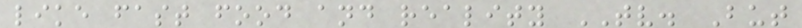like fast food and reality TV. But
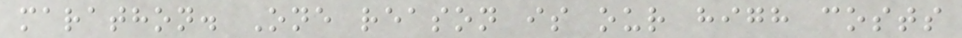marathon. One reason is our high costs
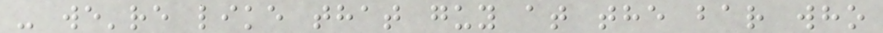- we're like that guy at the bar who
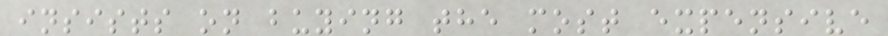insists on buying the most expensive
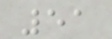51
